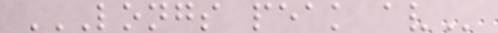LONGS PEAK AV
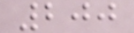200
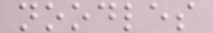noodles
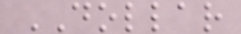DOLLAR
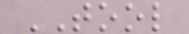TOOL
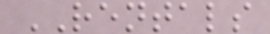RENTALS
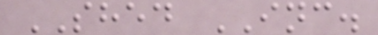SHED INC.
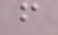f
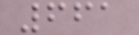661
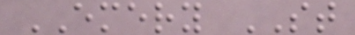EMERY ST
